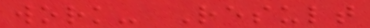work- Result
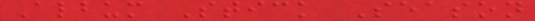Album Stick Season
